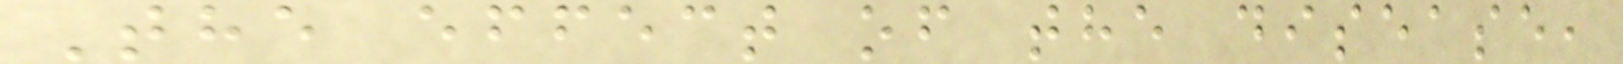The effect of the disease,
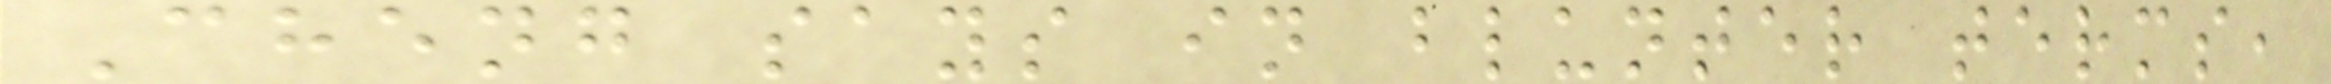Cheng says in blunter terms,
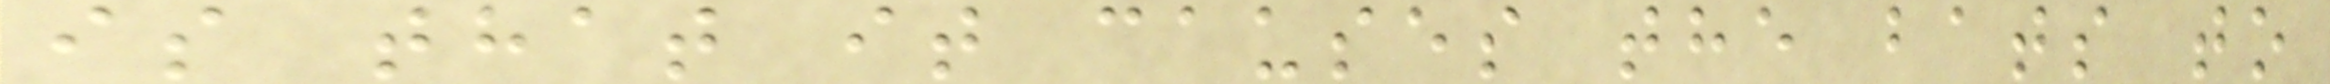is that it causes the bats to
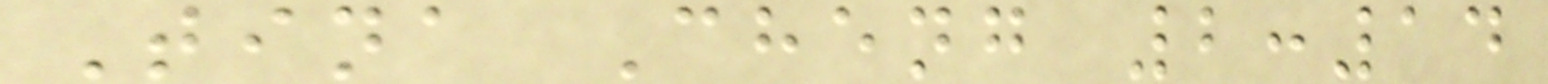Tina Cheng 2:14
